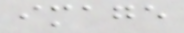image
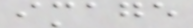image
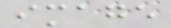image
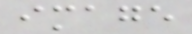image
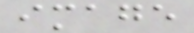image
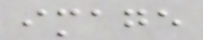image
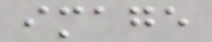image
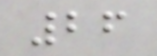26
